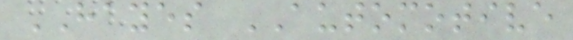HAYES AUTOMOTIVE
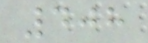408
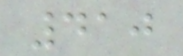410
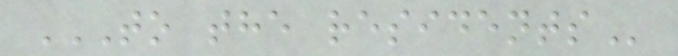TO THE RESIDENTS
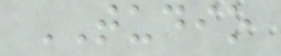TUDIO
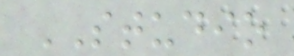STUDIO
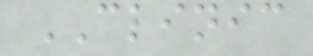CLINIC
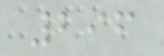296
